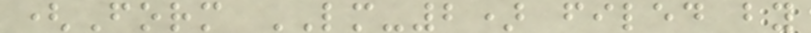(Form LM-2) filed by
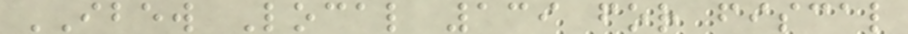IBEW Local 139 for fiscal
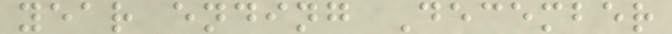year ending December
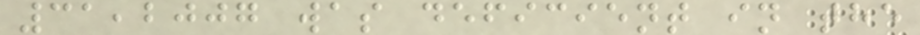31,2007 was deficient in the
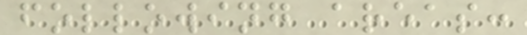following areas:
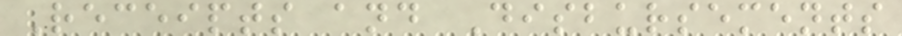Receipts and Disbursements
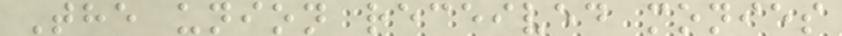The union received monies
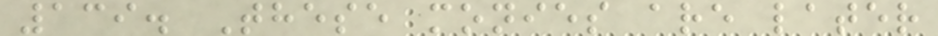139. These monies are later
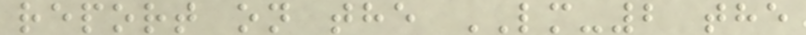report on the LM-2 the
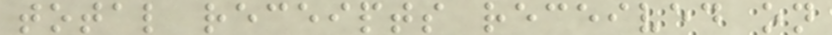total receipts received on
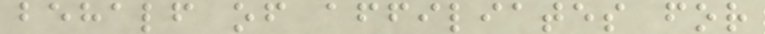behalf of affiliates for
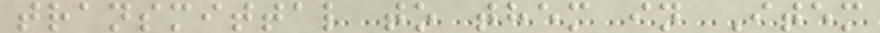transmittal to them in Item
